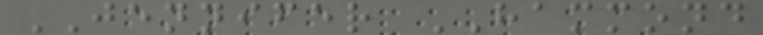JENNIFER HAMMOND
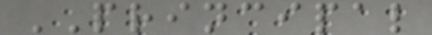PRINCIPAL
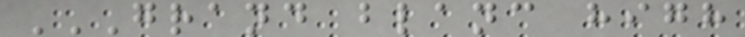GRAND BLANC HIGH
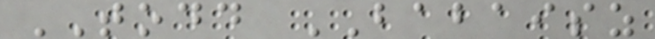TODD BABAISZ
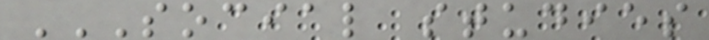SOCIAL STUDIES
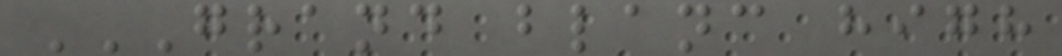GRAND BLANC HIGH
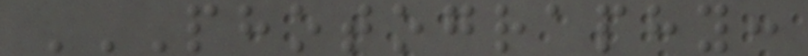PHOTOGRAPHY:
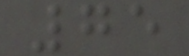75
